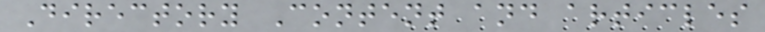Directory Content and articles
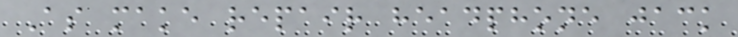As make repair headphone jack
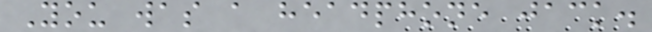You was a headphone jack.
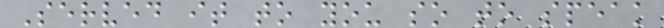Served it to you so to speak
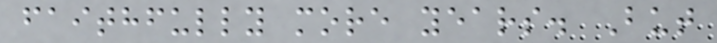faithfully more years. But
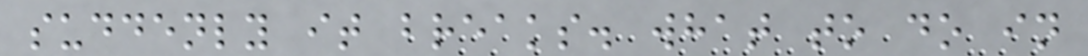suddenly it breaks. what to do in
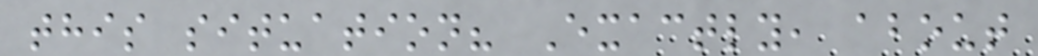this situation? Exactly, about
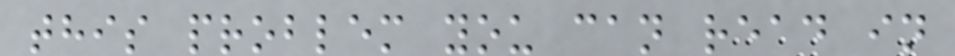this problem you can read in
